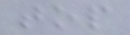top
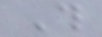This
